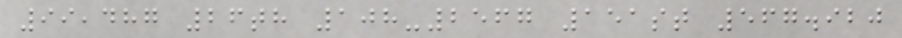99,487 26th 108-2567 151st 567.920
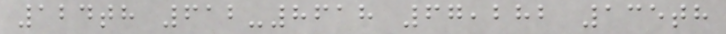124th 612-8618 67,282 135th
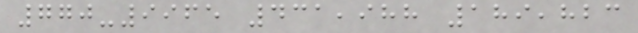770-9965 431,988 189,823
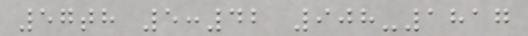57th 5:42 908-1817
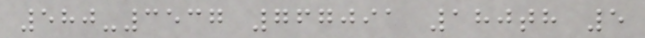580-3537 767091 180th 5
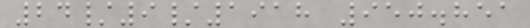24/9/1918 950.851
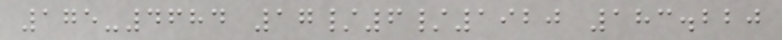175-4684 17/6/1920 183.220
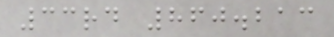33rd 860.213
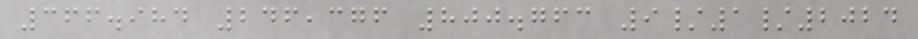366.984 246,376 800.763 9/1/2024
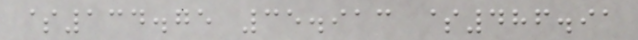$134.75 35.913 $486.91
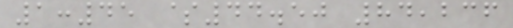1:45 $44.50 84,236
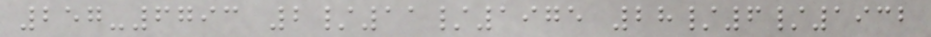257-6793 2/11/1975 28/6/1932
